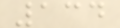134
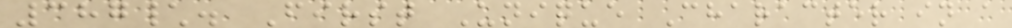387\. First Unique Character in a
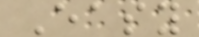Easy
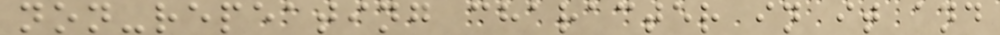non-repeating character in it and
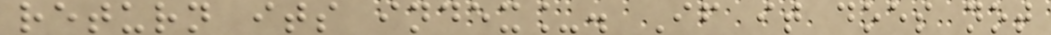return its index_. If it does not
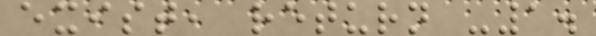exist, return -1.
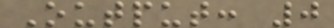Output: 0
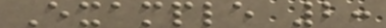Example 2:
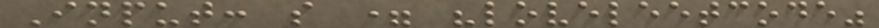Input: s = "loveleetcode"
